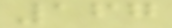167
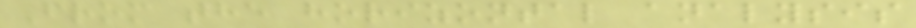From the horizontal analysis
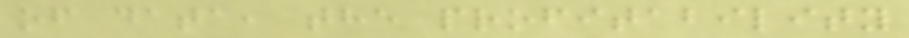of data, the profitability
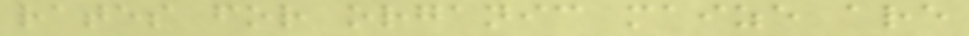rates for organic maize are
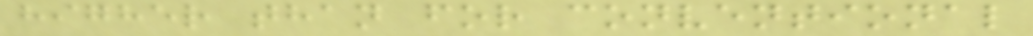higher than for conventional
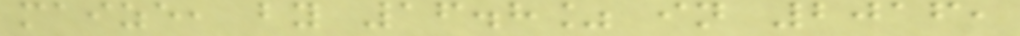maize, by 16.8% in 2016,
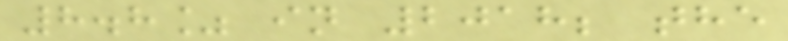8.8% in 2018; the
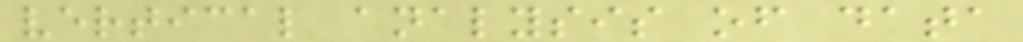vertical analysis of data
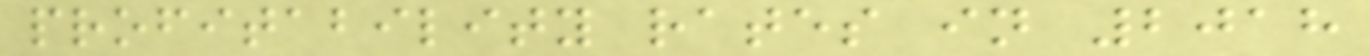profitability rates in 2018
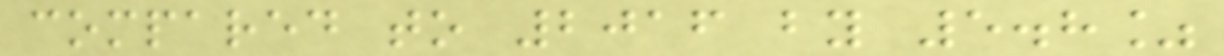compared to 2016 by 5.8%
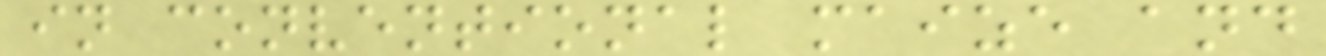in conventional maize and
